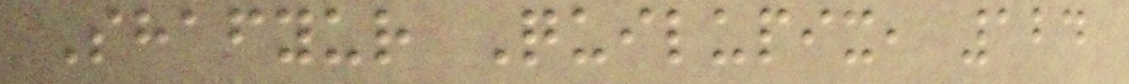Shafyur Quilupix, 124
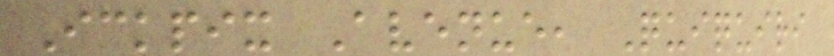Ickpix Avenue, Quiquiri
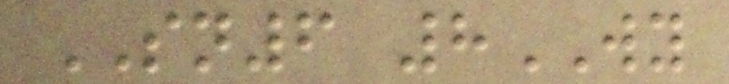SN6 8WY
